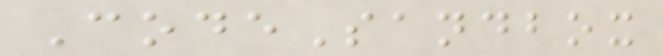CodeSandbox
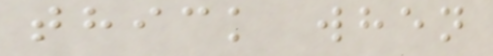thick when
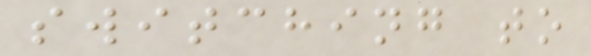switching to
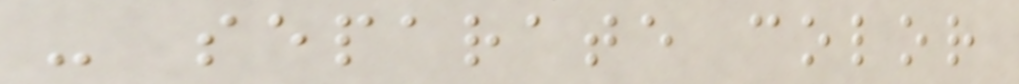- separate color
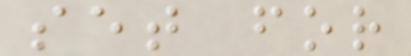set for
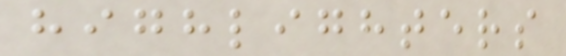highlighters
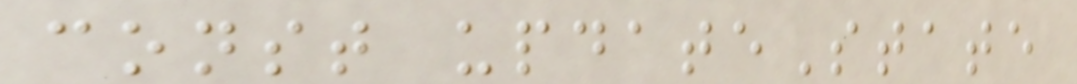const updateState
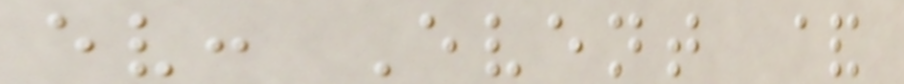ev: Event &
